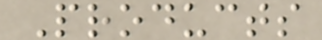Products
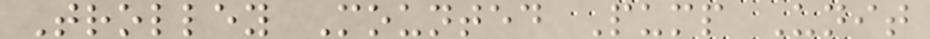Trolley Mounted Pump Unit
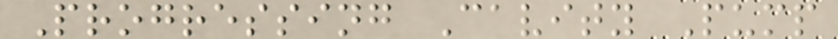Progressing Cavity Pump
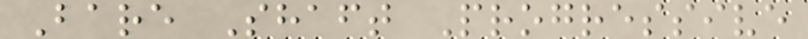Bare Shaft Progressive
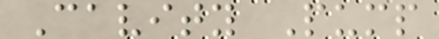Cavity Pump
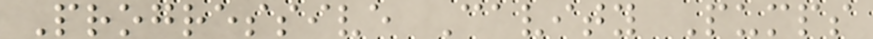Progressive Cavity Pumps
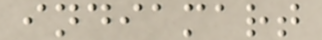indiamart
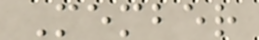Member
